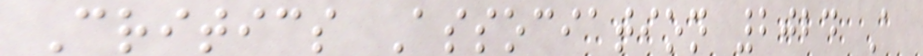Critics Association 2024 A
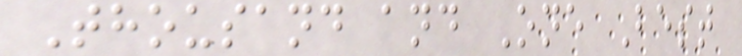Thousand and One Best
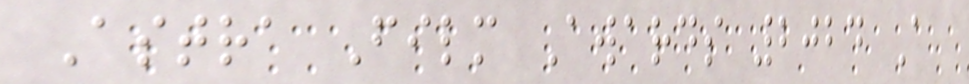Astra Film Awards 2024 A
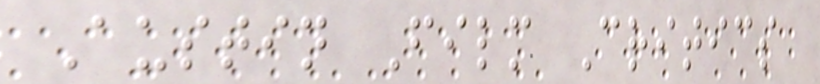Austin Film Critics
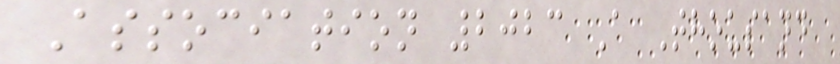Association 2023 A Thousand
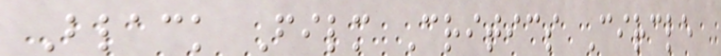Black Film Critics Circle
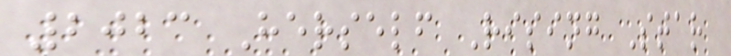2023 Herself Rising Star
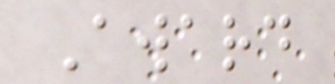Award
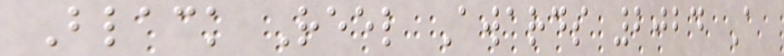Black Reel Awards 2024 A
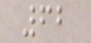62
